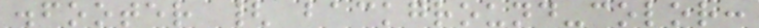.footer { background-color:
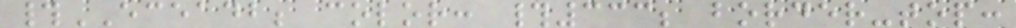#ECEADB; color: #333; border-top:
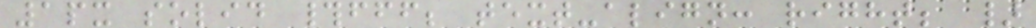1px solid #fff; text-align: right; }
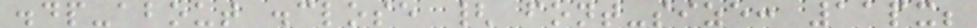.dp-about .close { font-size: 11px;
